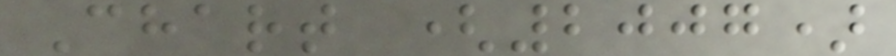Chart (2007)
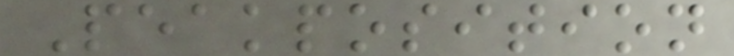Peakposition
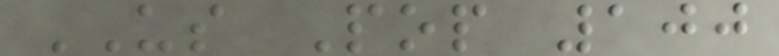US Pop 100
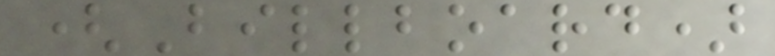(Billboard)
